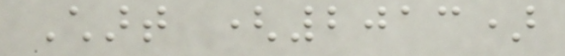Chart (2013)
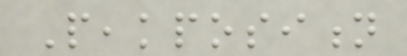Peakposition
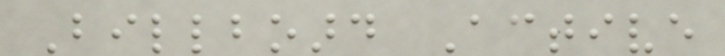Billboard Active
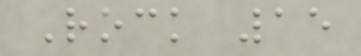Rock 15
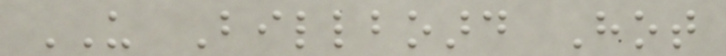US Billboard Hot
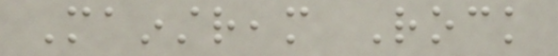Mainstream Rock
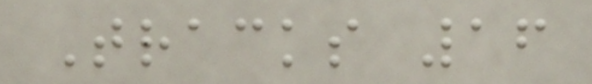Tracks 16
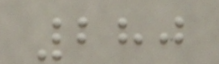280
